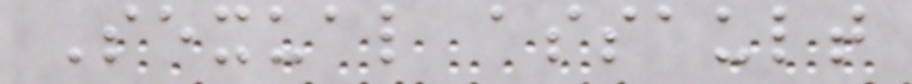Sexual assault
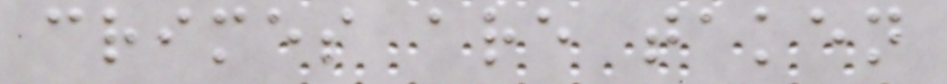crimes are taken
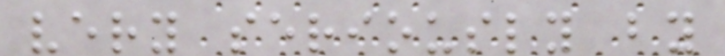very seriously by
